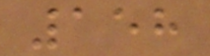158
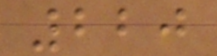220
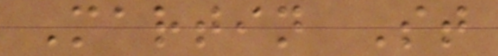Martin St
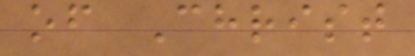of Christ
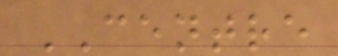CENTRE
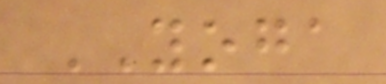YOGA
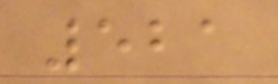521
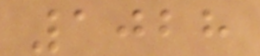1028
